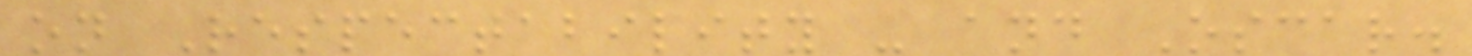on Respectability - and Oscar.
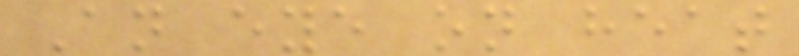An eye on heat
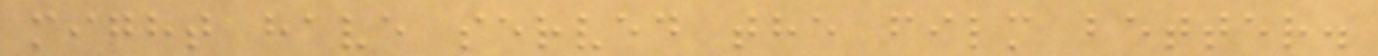might have served the film better.
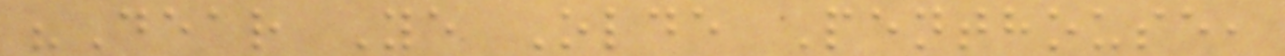"Dear Ye Olde Penthouse,
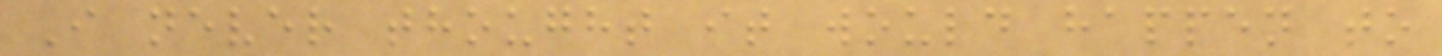I never thought it would happen to
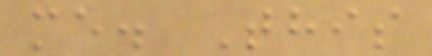me. This
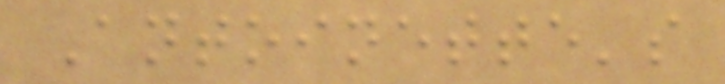Antoinette's
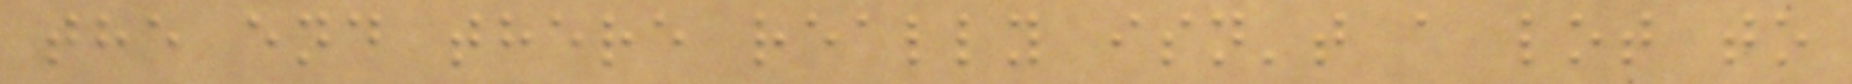the end there really isn't a lot to
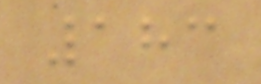183
